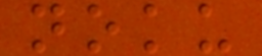noku
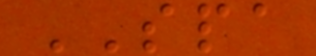SPA
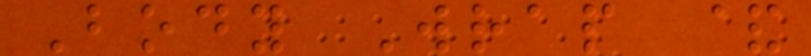Body Wrap &
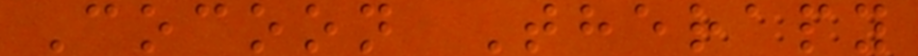Cocoon Therapy
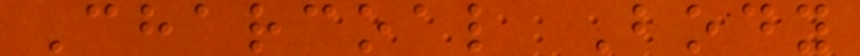Charcoal Body
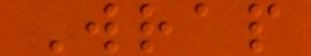Wrap
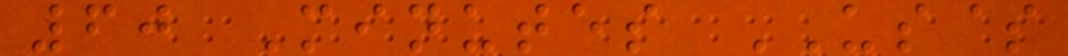60 Minutes US$
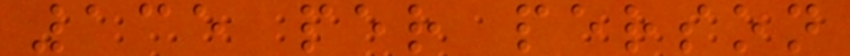135 per person
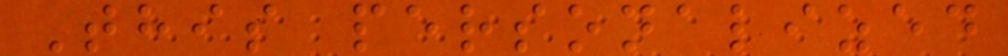This personalized
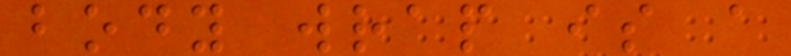body wrap is a
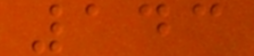143
